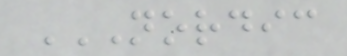NORDIC
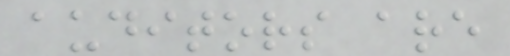auditors are
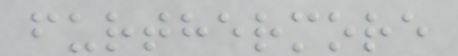furthermore
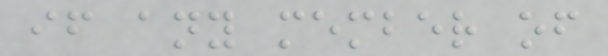if any member of
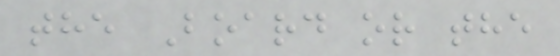the Board or the
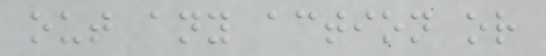out any action or
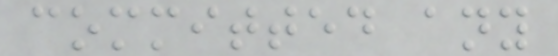committed any
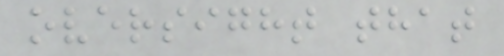oversight that
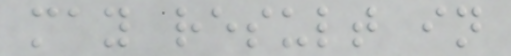may result in
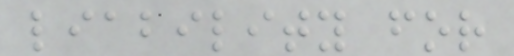liability for
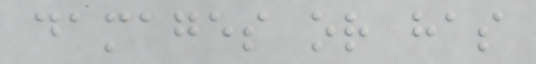damages or has
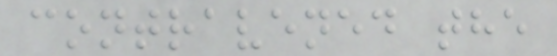contravened the
